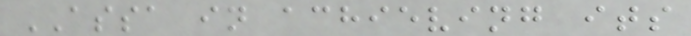ASSA in achieving its
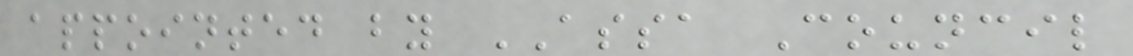appointed by ASSA Council
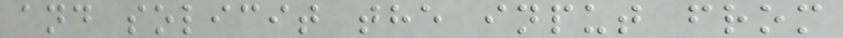and solicit the input from
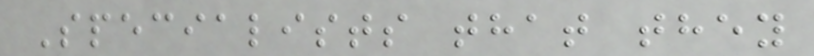Specialists that they
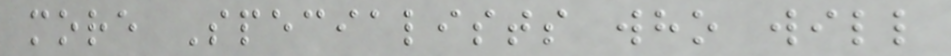more Specialists who will
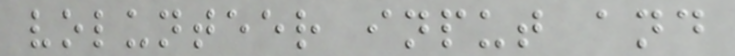volunteer input and
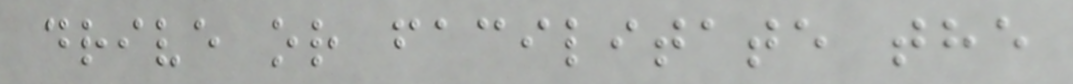drive or facilitate the
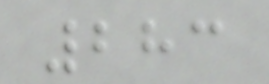283
